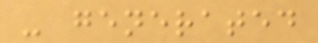- generated
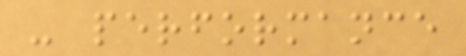- performance
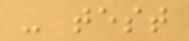- test
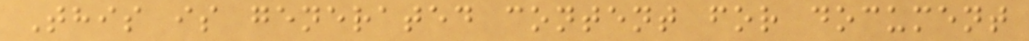This is generated content for document
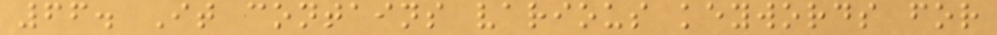66. It contains various keywords for
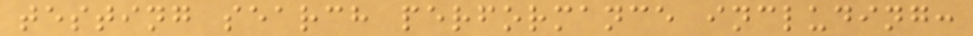testing search performance including:
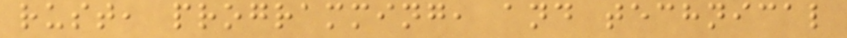rust, programming, and technical
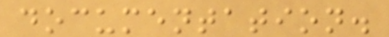documentation.
